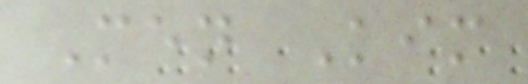Men Kim
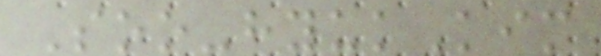Soo-hyukKim
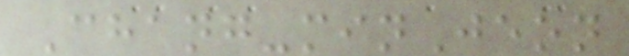Chang-minJeon
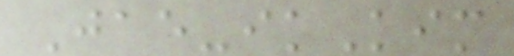Jae-ikKim
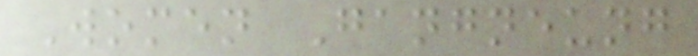Women Gangneung
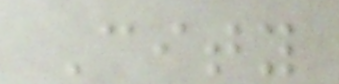City
